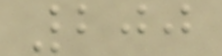200
